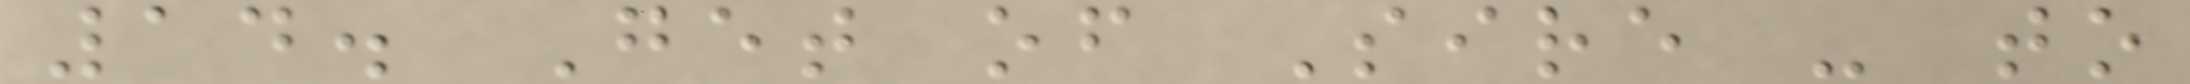14. Get of Sire - to
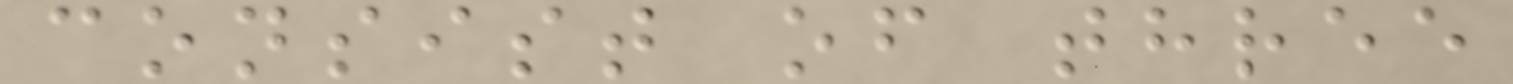consist of three
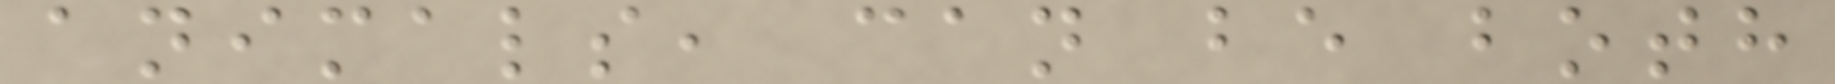animals, can be both
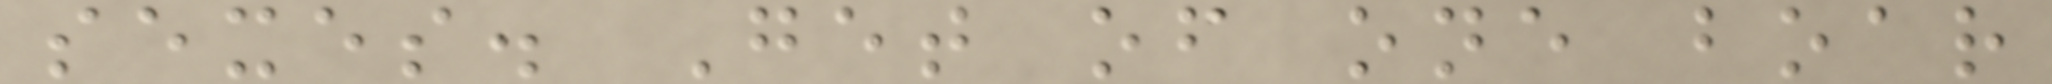sexes. Get of one boar
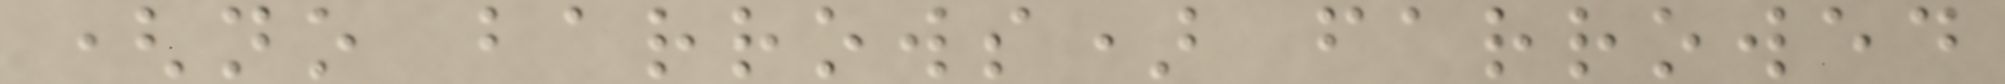(no barrows) farrowed
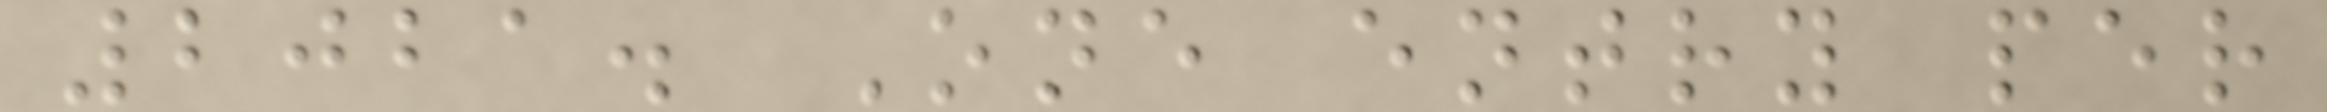2021. One entry per
